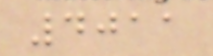4011
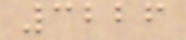3226
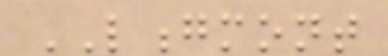LONGMONT
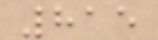815
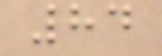84
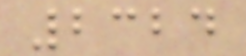2324
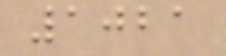1021
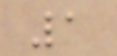1
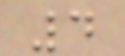4
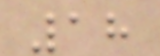18
